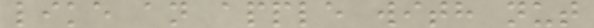like an apple with nut
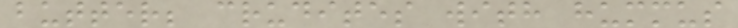butter; crudites with hummus
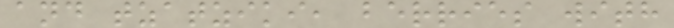and tzatziki, berries with
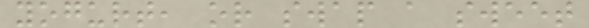yogurt, or swap a sweet
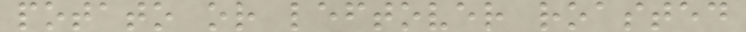potato or leftover roasted
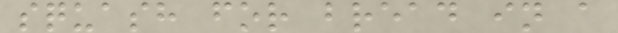squash for bread in a
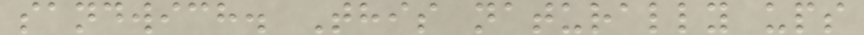sandwich. This naturally ups
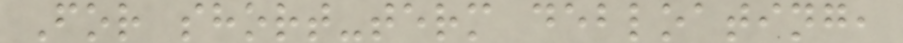For short-term debloating,
